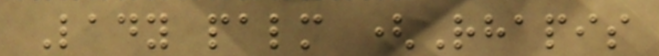Lady palm (Rhapis
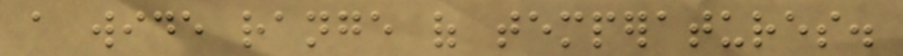a wide range of temperatures.
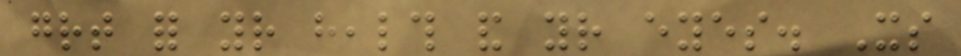great for your health and your eyes. Its
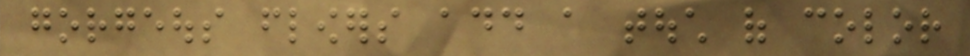gorgeous flowers add a touch of color
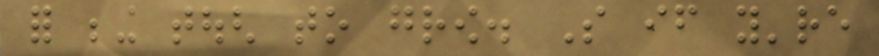for being tough to grow. So if you're
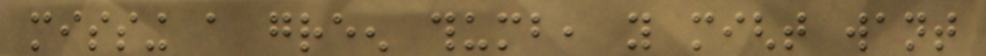missing a green thumb, you might want
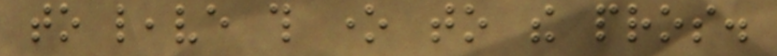to leave this one to the pros.
